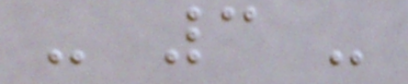- 3 -
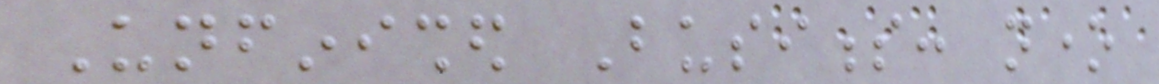Unfinished Business: none
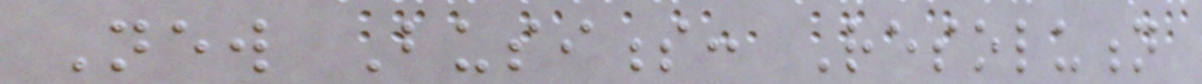New Business: Resolution
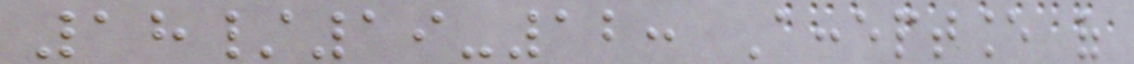18/19-12: Acceptance of
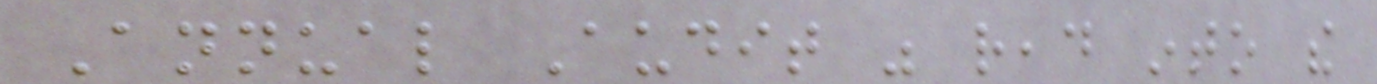Annual Audit was read into the
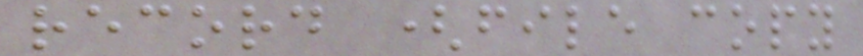record (file copy
